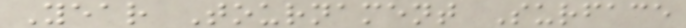Year Tournament Surface
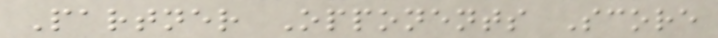Partner Opponents Score
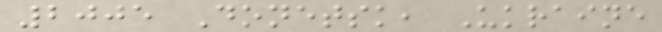2005 Donetsk, Ukraine
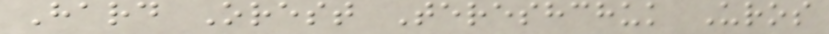Hard Orest Tereshchuk Uros
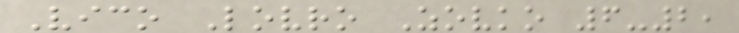Vico Lovro Zovko 6-2,
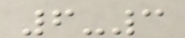6-3
